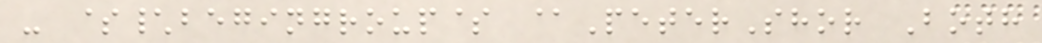- $\begingroup$ @PeterShor Both
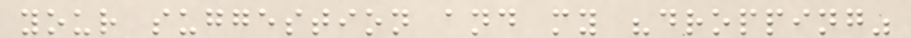your suggestion and my "dropping"
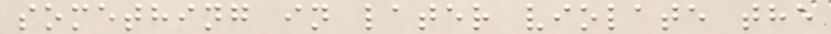something in later violate the
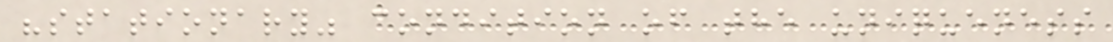"stationary" condition of the uniqueness
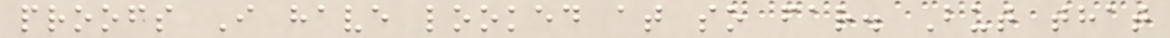proofs I have looked at so far. But that
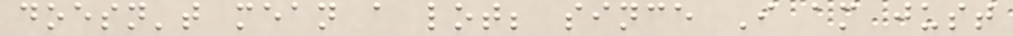doesn't mean a lot; since I am just
